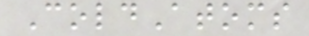ColdAtoms
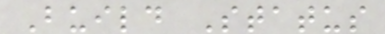Build Status
